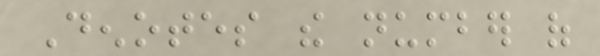Denotes the number of
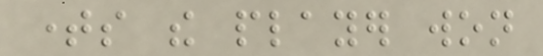times the player won
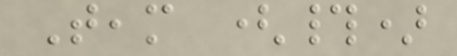Team (#)
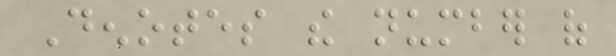Denotes the number of
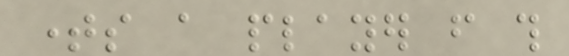times a player from this
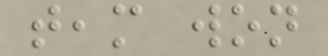team won
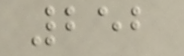252
